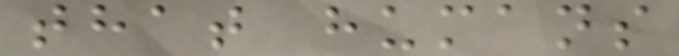that humans
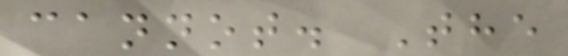cannot. The
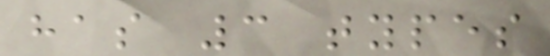has 3 types
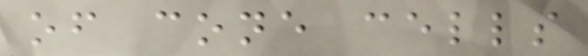of cone cells
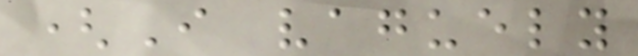(I vaguely
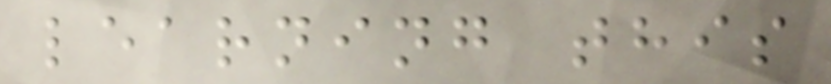learning this
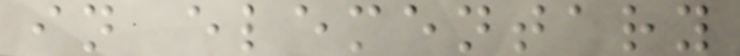in elementary
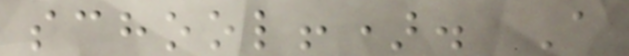school!). A
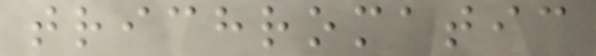trichromatic
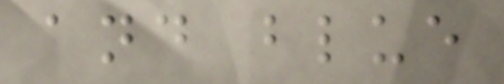and blue
